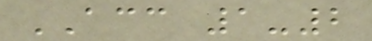ACC 1-2
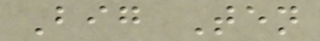Big Ten
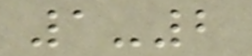1-2
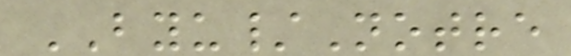BYU/Notre
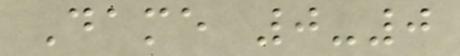Dame 0-0
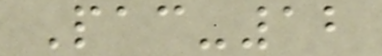Pac-12
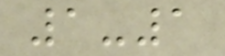1-1
